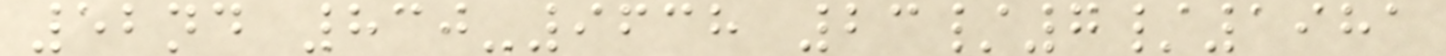52nd 830-9638 23/7/1981
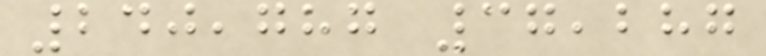240,787 37,287
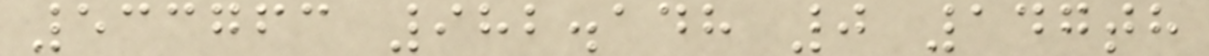533763 982.148 0 147th
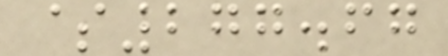$277.67
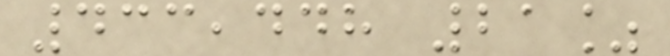433,448 21%
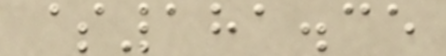$181.35
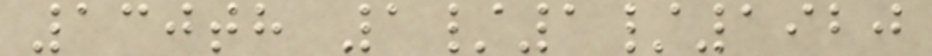130th 1/1/1920
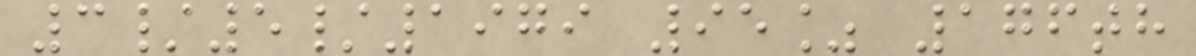3/5/1979 95% 176th
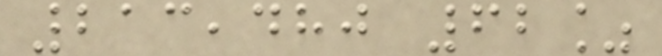213,480 62%
